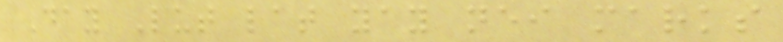Day Lut lat yay nei marks
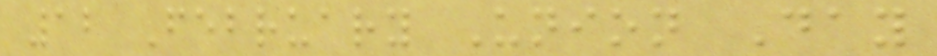12 February Union Day
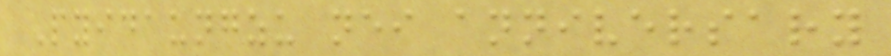Pyidaungzu nei anniversary
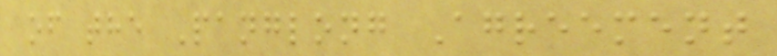of the Panglong Agreement
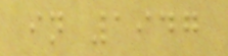in 1947
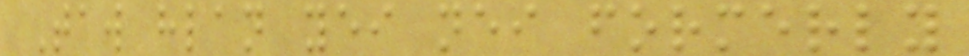Taw hlan yei nei formerly
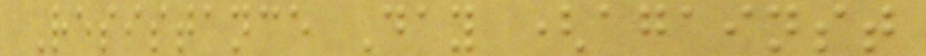Resistance Day (against
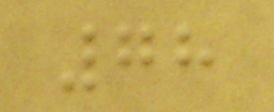78
